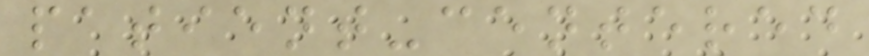patient-centered
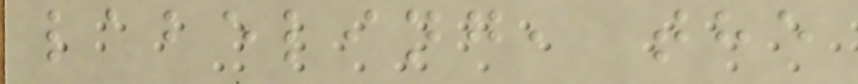labeling, the
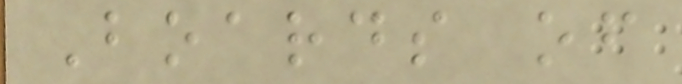Boards of
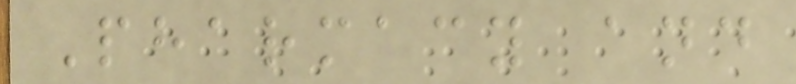Pharmacy and
